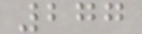277
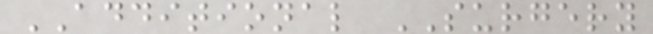ADDITIONAL SURGERY
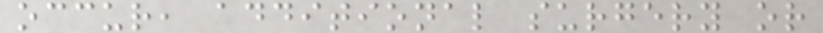occur, additional surgery or
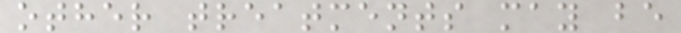other treatments may be
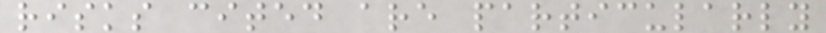risks cited are particularly
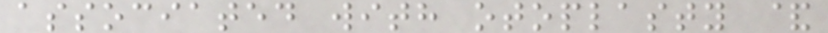associated with otoplasty &
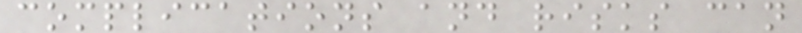complications and risks can
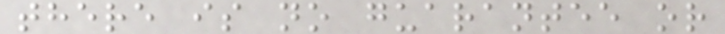there is no guarantee or
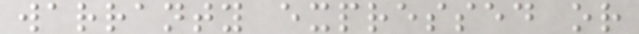warranty expressed or
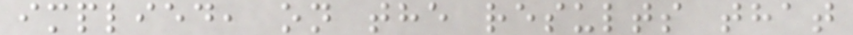implied, on the results that
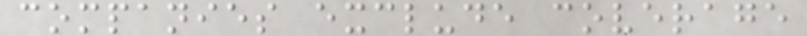companies exclude coverage
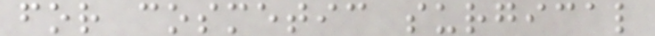for cosmetic surgical
